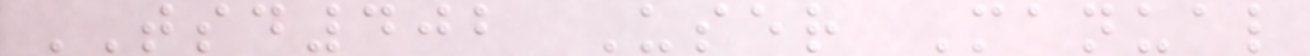TSD402 User Manual
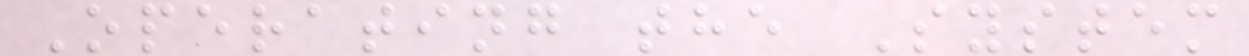Operating the System
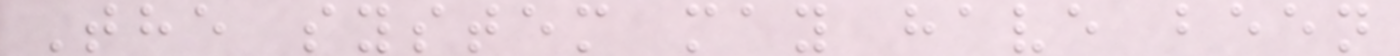The system may have been
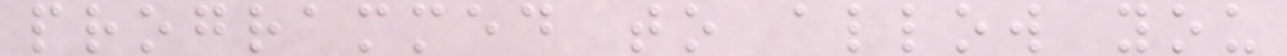programmed to allow you
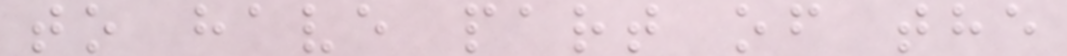to have part of the
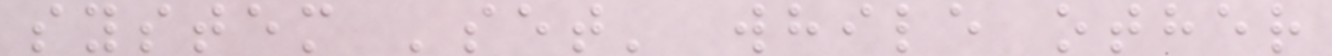system 'set' while other
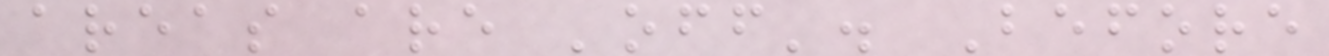areas are 'off'. Before
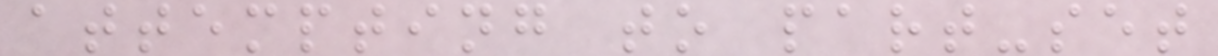attempting to part-set
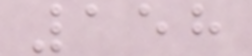158
